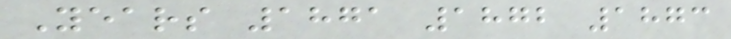Years 1871 1872 1873
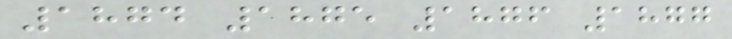1874 1875 1876 1877
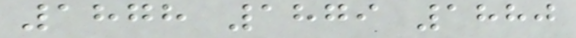1878 1879 1880
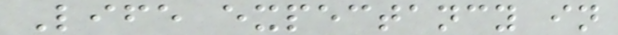Life expectancy in
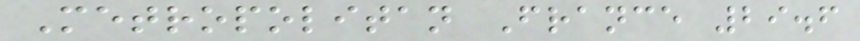Metropolitan France 29.6
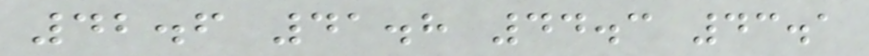42.6 41.8 44.3 43.1
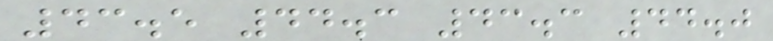43.5 44.3 43.3 44.0
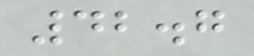42.7
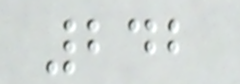242
